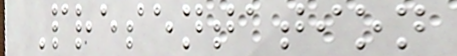Presentation
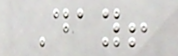Day!
